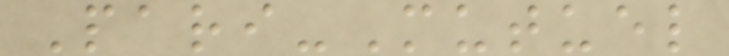Pari-Mutuel
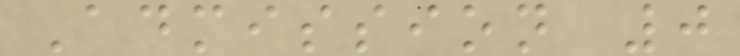Admission 0
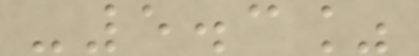-5.3%
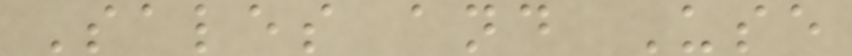Sales and Use
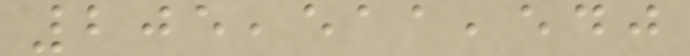205,511,540
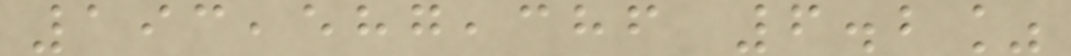193,587,386 6.2%
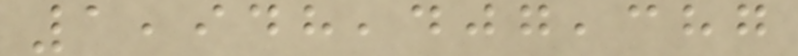1,948,407,387
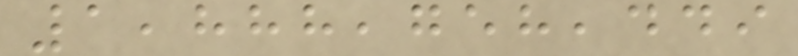1,888,758,449
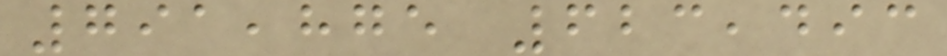791,875 623,493
